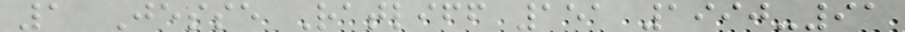1 Jesse Ratliff 151 1990-91
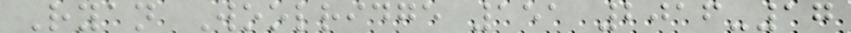Ryan Woolridge 151 2016-17
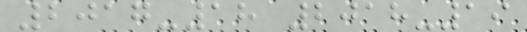2017-18 2018-19
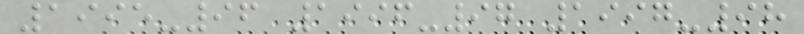1995-96 1996-97 1997-98
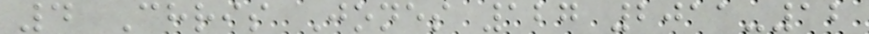4 Chris Jones 127 2011-12
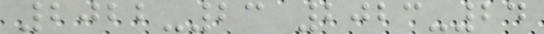2022-23 2023-24
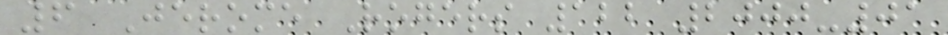6 Jerome Rogers 122 2000-01
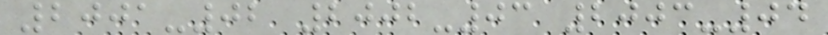2001-02 2002-03 2003-04
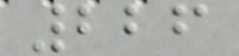226
